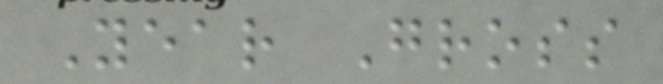Year Gross
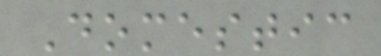Domestic
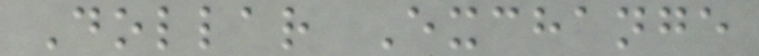Dollar Exchange
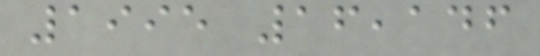1995 16,146
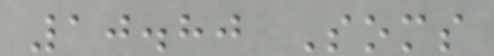10.80 Soms
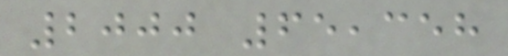2000 65,358
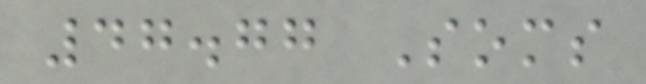47.77 Soms
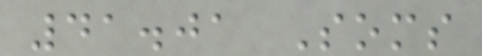41.01 Soms
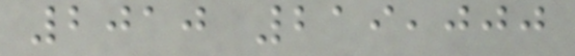2010 219,000
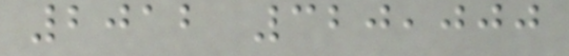2012 320,000
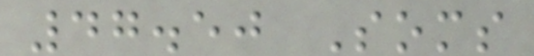47.50 Soms
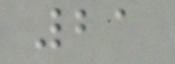21
